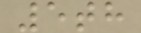5th
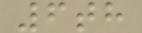6th
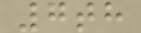7th
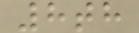8th
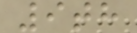9th
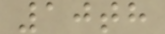10th
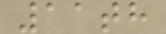11th
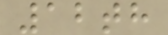12th
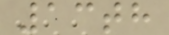13th
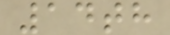14th
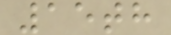15th
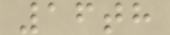16th
